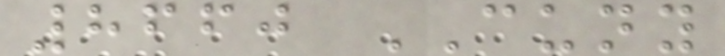8660 CUNY
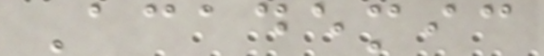Academic
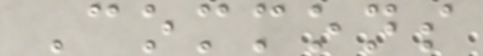Commons
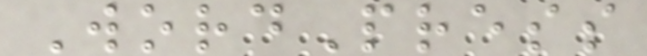WordPress
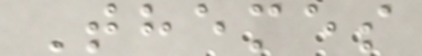Themes
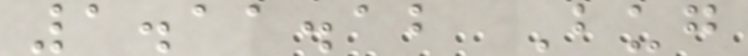1.11.12 Bug
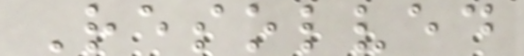Resolved
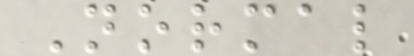Normal
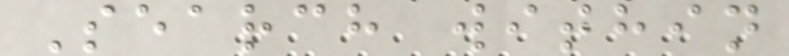Search within
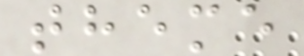theme
